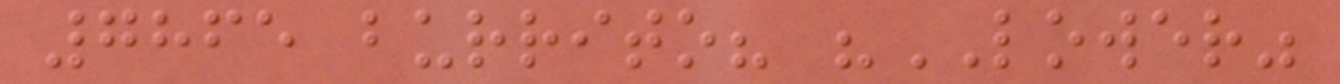7865 burrito? "LOWER"
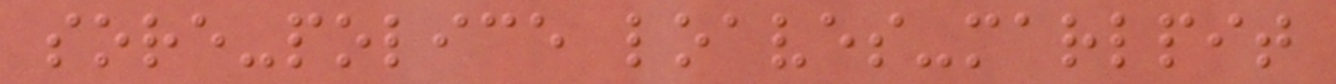sore-police loaves-marlpit
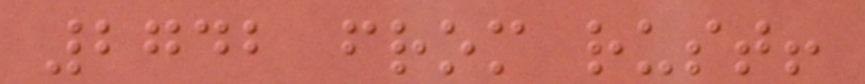2742 from rust!
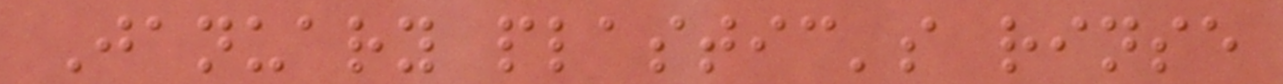January plastic's rinse
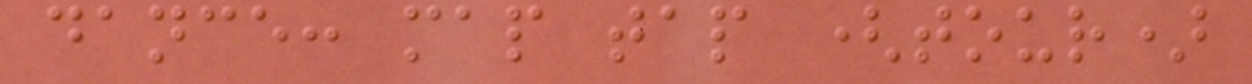dance: map tap (tour)
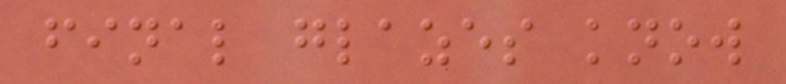final glazes know
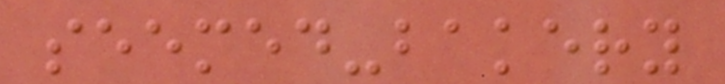seemed-bakery
